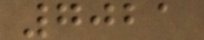7021
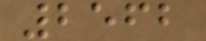2562
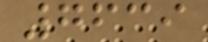7639
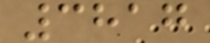3817
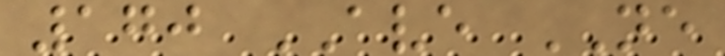170 AVE NE
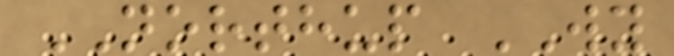NORTHUP WY
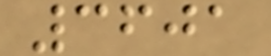3601
